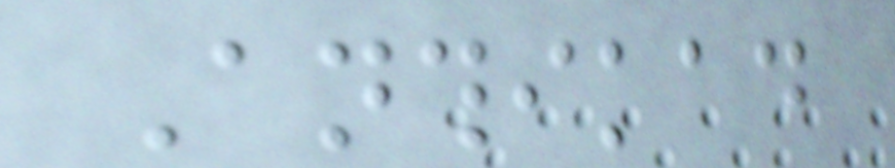Anthikad
